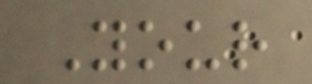Your
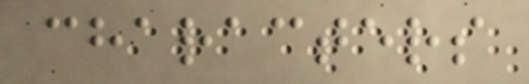characters
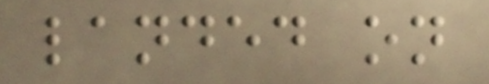landed on
